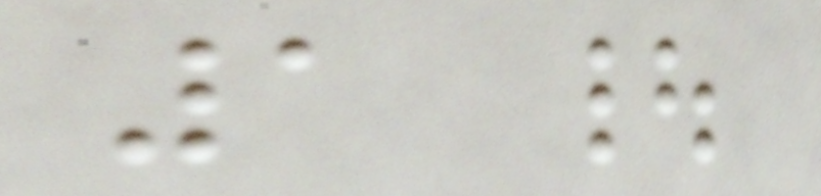1 |
